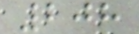208
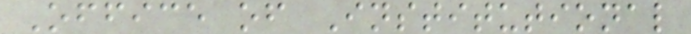Office of Institutional
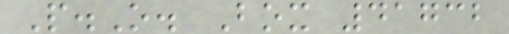P.O. Box 41732
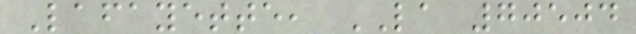Lafayette, LA 70504
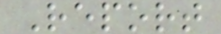Report
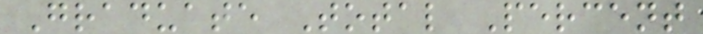Graduate Total Percent
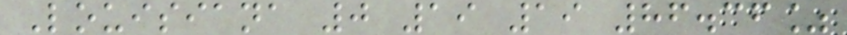Louisiana 0 19 19 86.36%
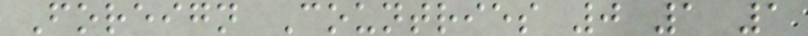Foreign Countries 0 1 1
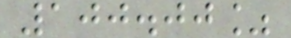100.00%
